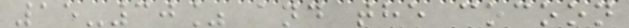15-30% and the cocoon
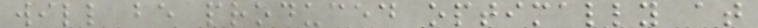will be produced optimally at
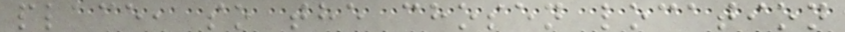place, so the chosen location
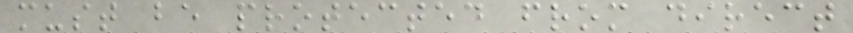must be protected from direct
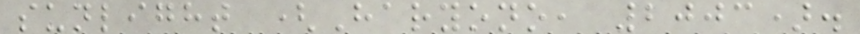sunlight (Haryono, 2003).
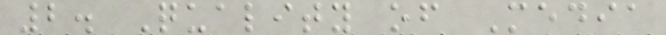2. Quality of Media
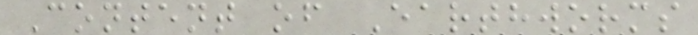Content of Earthworms
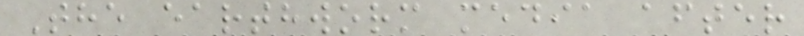The earthworm media after
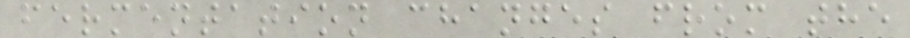fermentation changes from the
